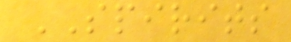SPIRITS
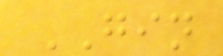GIN
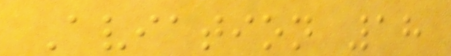Aviation 18
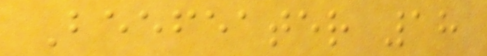Beefeater 18
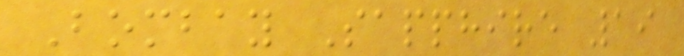Bombay Sapphire 19
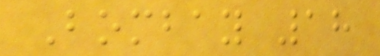Bombay 18
